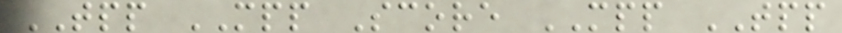TPP MPP Score MPP TPP
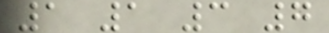1 1 3 7
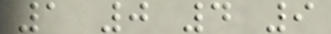1 0 4 9
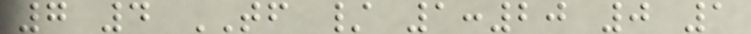7 4 TF / 1:20 0 1
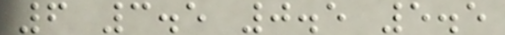6 3.5 0.5 5.5
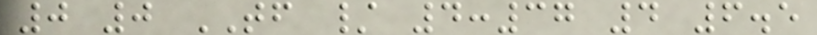0 0 TF / 4:37 4 6.5
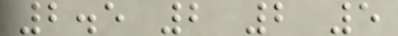2.5 2 2 5
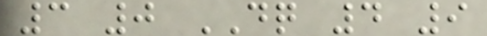3 0 DQ 4 9
